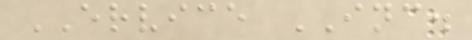ERVICE INC.
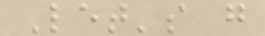Let's g
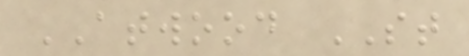ATWOOD ST
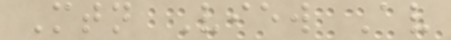Mtn View Av
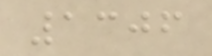1306
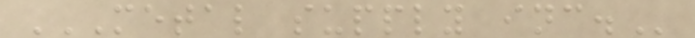METAL SUPPLY INC.
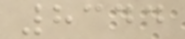8344
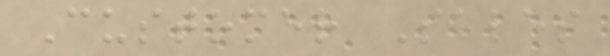Customer Sales
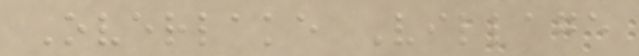Overlake Village
